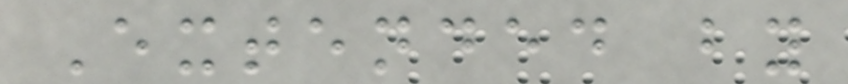Extended by
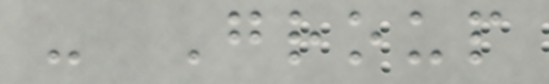- Group
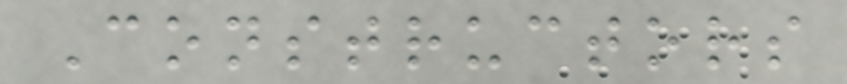Constructors
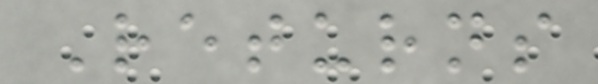Returns
